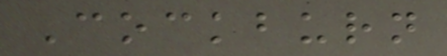Cockburn
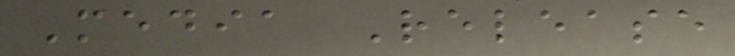Media Release
